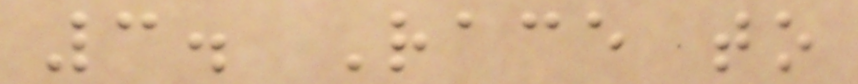3. Race to
